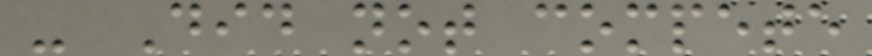- Did not compete
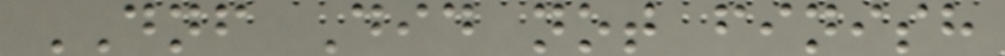DNF Did not finish
